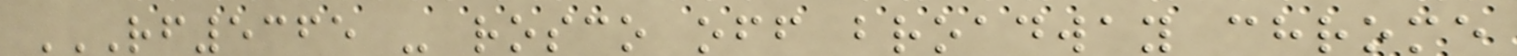RF5365 - ROSCO OFF BROADWAY CHROME
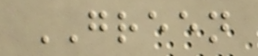GREEN
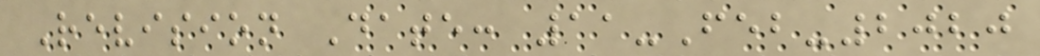Revision Date: 11-Feb-2020
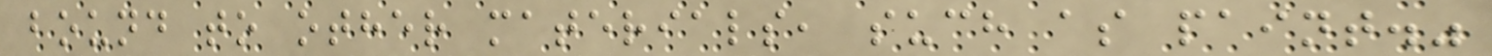bound to other materials, such as paint."
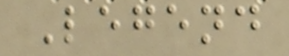Legend
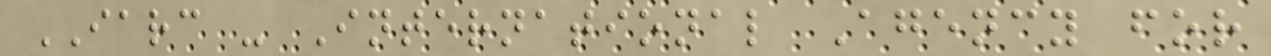IARC - International Agency for
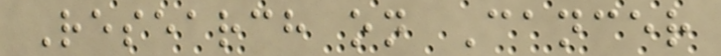Research on Cancer
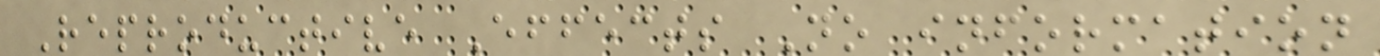Reproductive Effects No information
